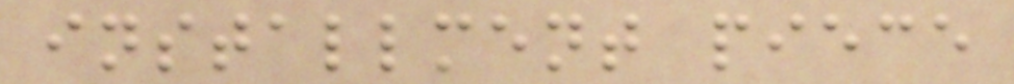installment piece
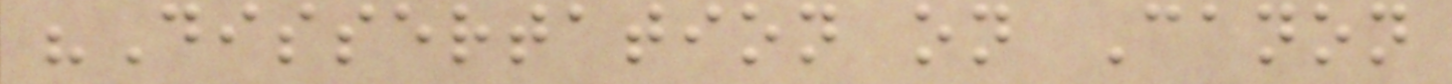"Dissertation on Canon
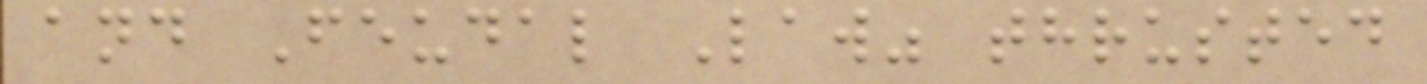and Feudal Law" thrusted
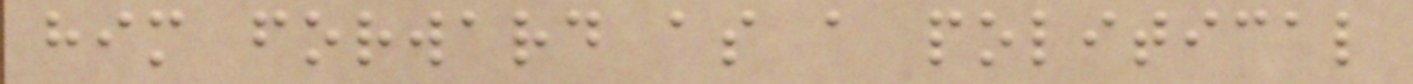him forward as a political
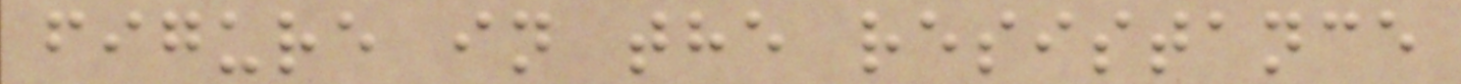figure in the resistance
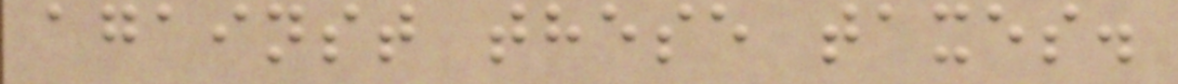against these taxes.
